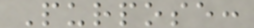Purpose:
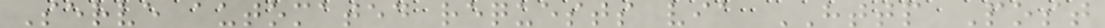Serve automated requests via HTTP Post
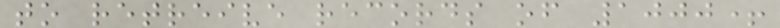to retreive records of 1000+
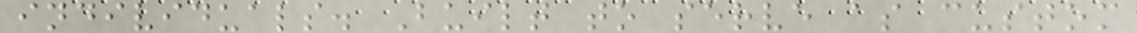individuals. Built to serve as custom
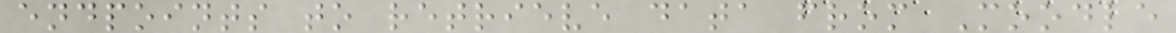endpoints to retrieve data from Moodle
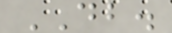DB.
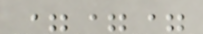===
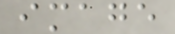image
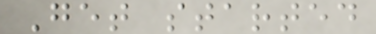Get started
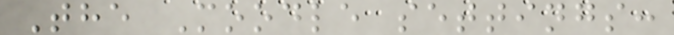The Moodle settings:
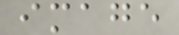image
